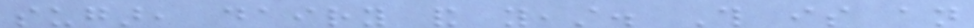sugar, dairy and yeast. This is an
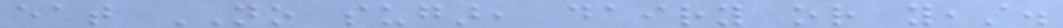eat NO sugar, dairy or yeast.
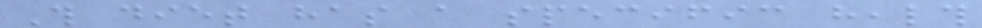This diet has a specific health
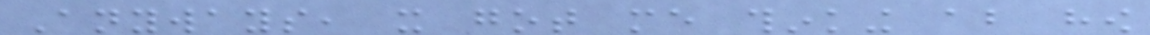Anyways, it got me thinking about how
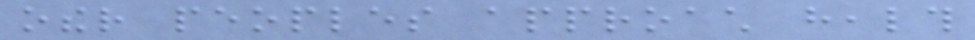other peoples approach health
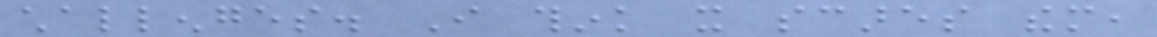challenges. I think it scares them,
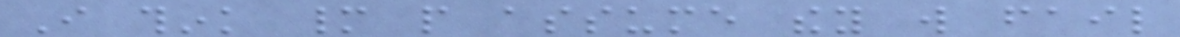I think many people assume they will fail
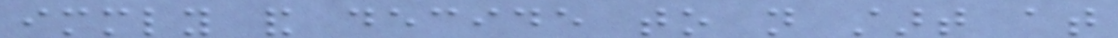immediately and decide to not start at
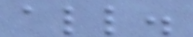all.
